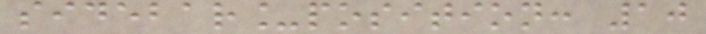sidebar_position: 10
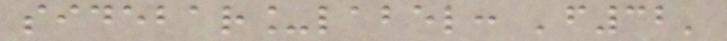sidebar_label: 'f32'
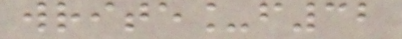write_f32
